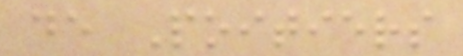de Poitiers
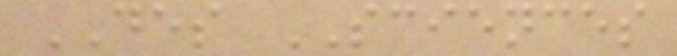DES SCIENCES
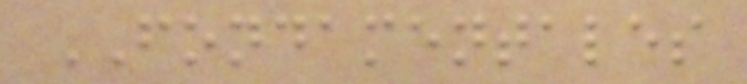FONDAMENTALES
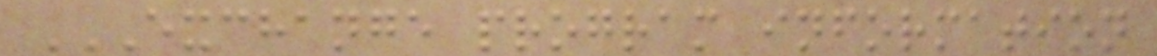EXCHANGE PROGRAM INFORMATION
